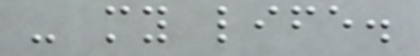- my life.
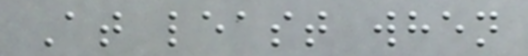At least when
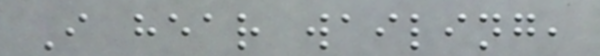I hear wailing,
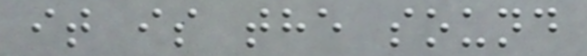it is the sound
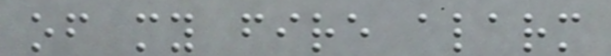of my fire alarm
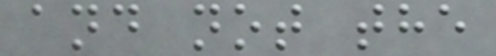and not the
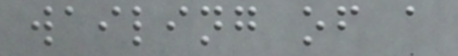wailing of a
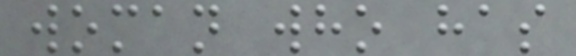woman who has
